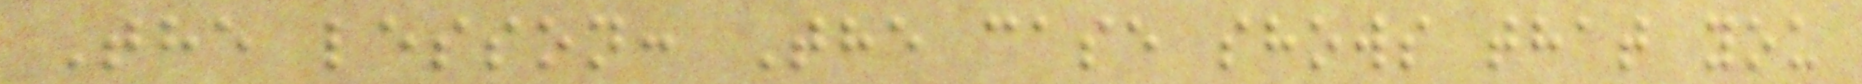The lesson: The case shows that you
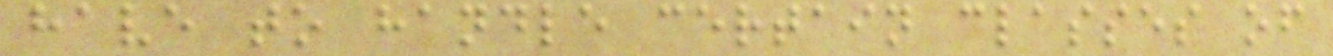have to handle certain classes of
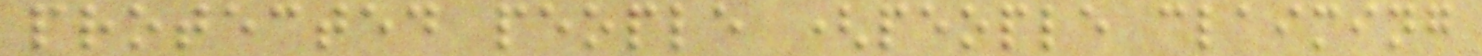protected people (people claiming
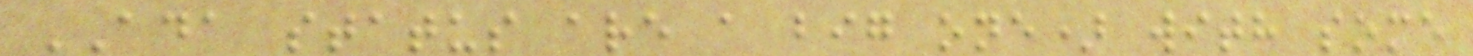ADA status are a big one) with some
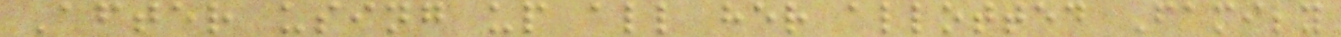After using up all her allotted Family
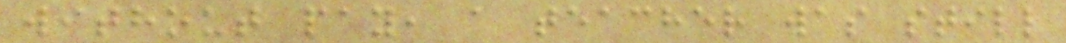without pay, a teacher was still
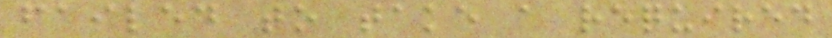failed to take a required
